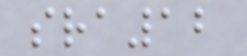sra12
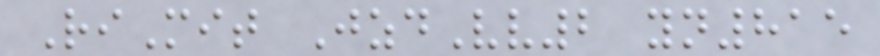RiMit JzdVv2 yn815
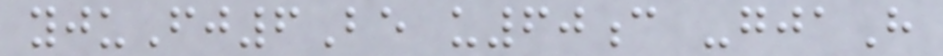yjuFj6Be u60c -gjaH
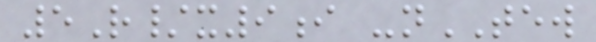5R/x9i -nTEW
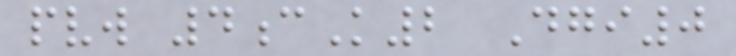pvw 4cK2 Dgi0
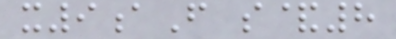x9aF s&8
